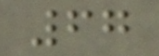67
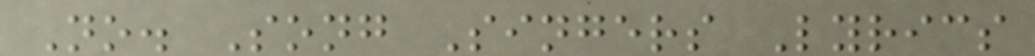No. Song Singers Lyrics
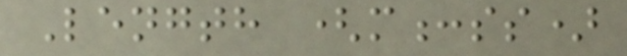Length (m:ss)
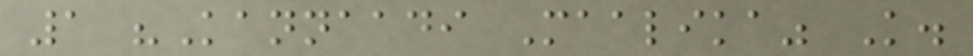1 "Kannaadi Maalika" K.
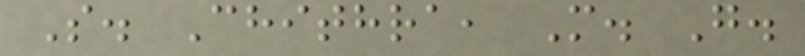S. Chithra, M. G.
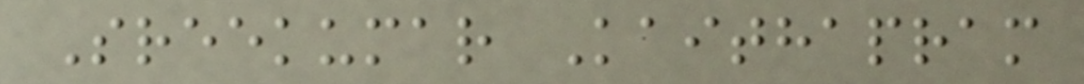Sreekumar Kaithapram
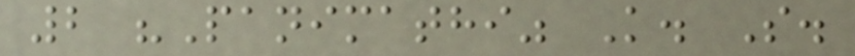2 "Panimathi" K. S.
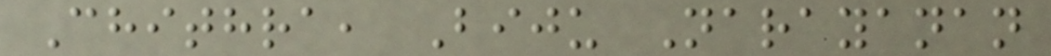Chithra, Biju Narayanan
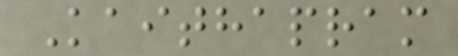Kaithapram
